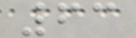63
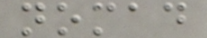nomad
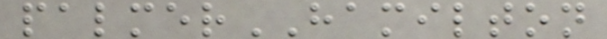palmerHAMILTON
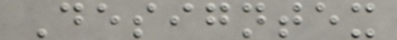Designtex
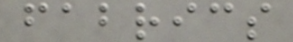fabrics
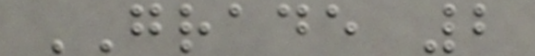GRADE 2
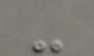-
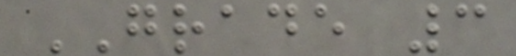GRADE 3
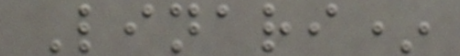Linari*
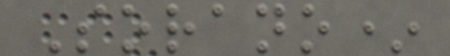Sorano*
